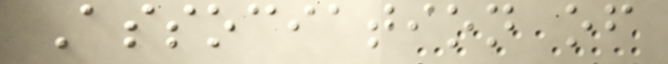Association of
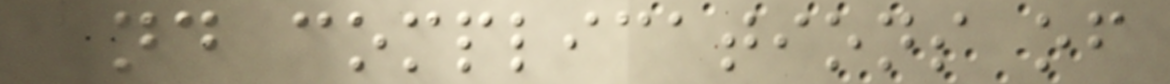and complications of
